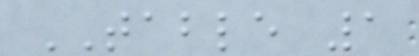TABLE 1
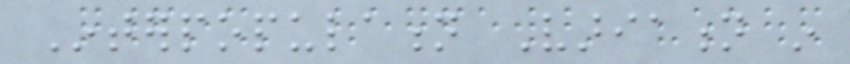Interpopulation Variation in
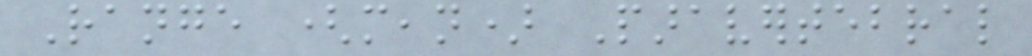Range (mean) Paravertebral
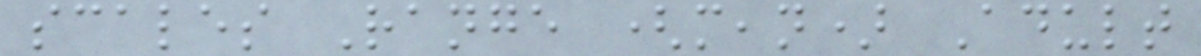scales Range (mean) Adult
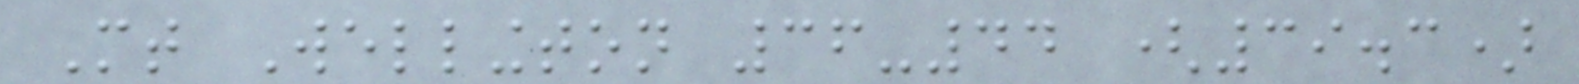Mt Wellington 36-44 (39.3)
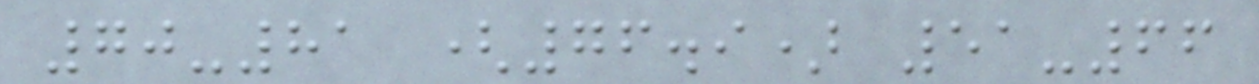70-81 (76.9) 51-66
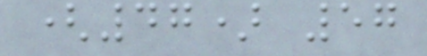(47) 57
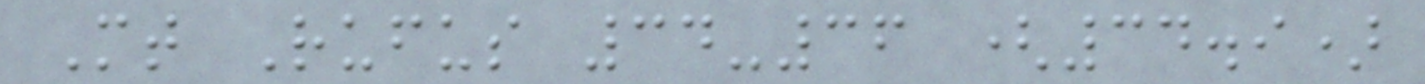Mt Rufus 34-36 (34.9)
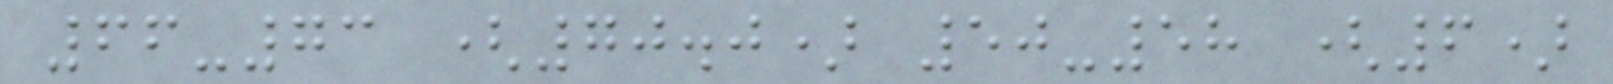66-73 (70.0) 50-58 (6)
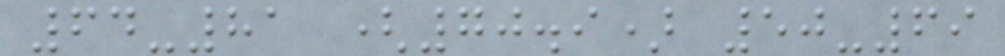64-81 (70.9) 50-69
